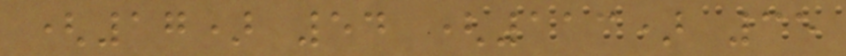(17) 54 (113) 35
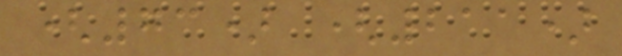(73) (211)
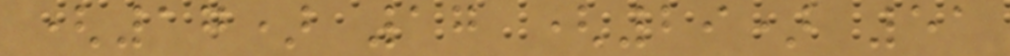(17) 17 (29) 51
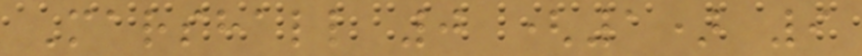Marshall 0 (1) 9
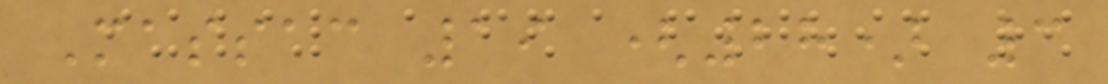Massac 19 (28) 3
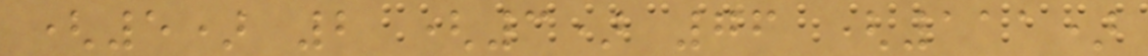(5) 2 (3) 76 (111)
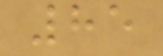85
